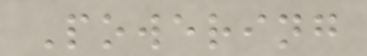Powering
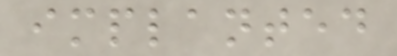implanted
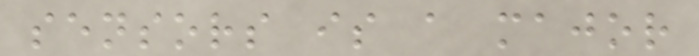sensors is a major
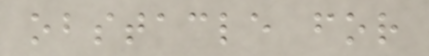obstacle for
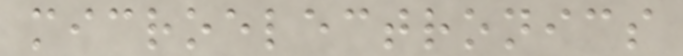microelectronics
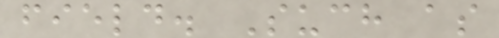field. Such as
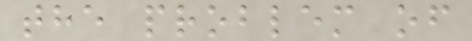the problem of
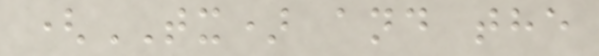(TX) and the
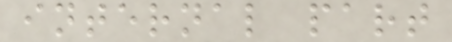internal part
